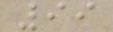99
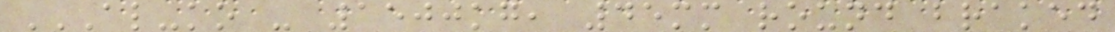AL-KO - 1500KG, 45MM ROUND BRAKED
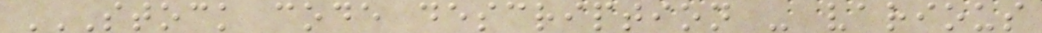STOCK CODE DESCRIPTION - VARIOUS
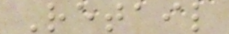Retail
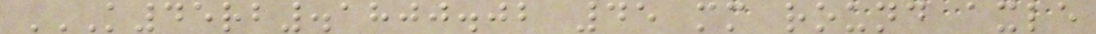K45RB.1800.02 45 MM ROUND AXLE
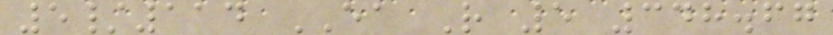5/114 EA R 5 348.67
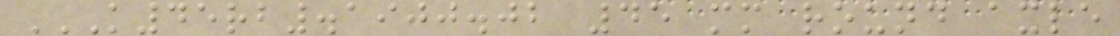K45RB.1900.02 45 MM ROUND AXLE
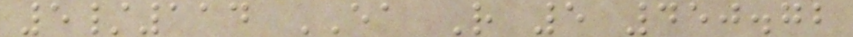5/114 EA R 5 450.72
